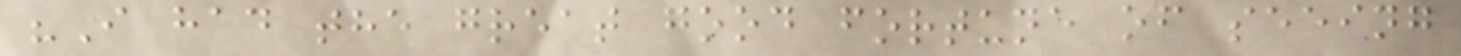"I had the great good fortune of seeing
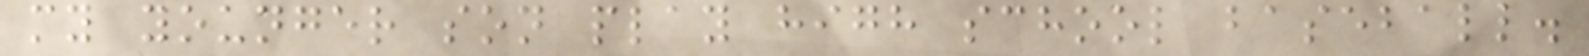my younger son play high school baseball.
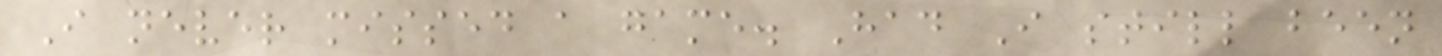I never missed a game. Had I still been
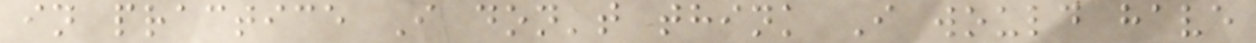in practice I don't think I would have
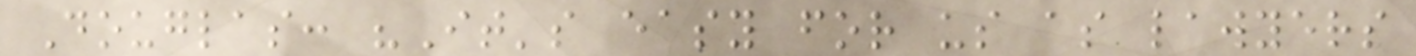Douglas: "It's easy for us as lawyers
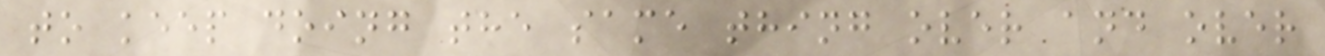to keep doing the same thing over and over
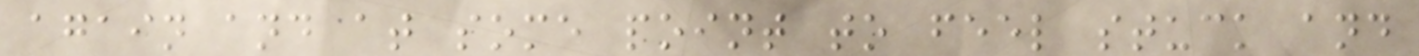again and at some point to feel stuck and
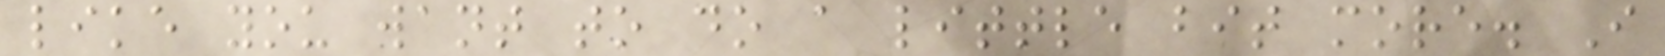like you want to do a little bit more. I
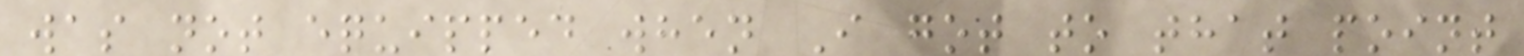was not equipped when I got to that point
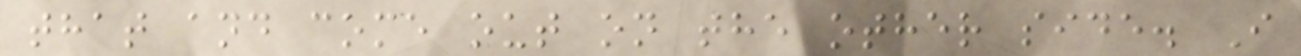that and come out on the other side. I
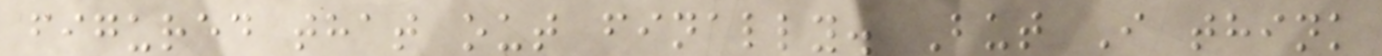figured that out finally. But I think
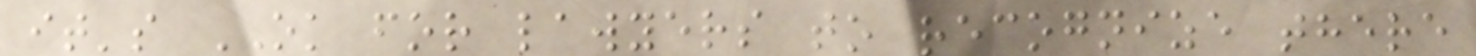it's OK for lawyers to recognize there
